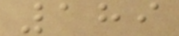189
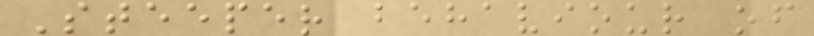Steeper behaviour of
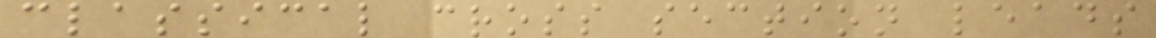classical cross section leads
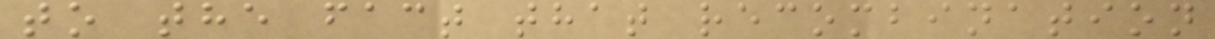to the fact that recombination
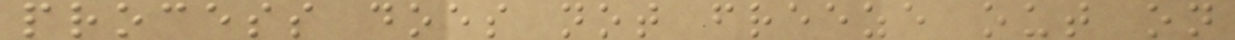process does not freeze out on
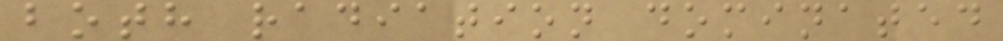both radiation dominated
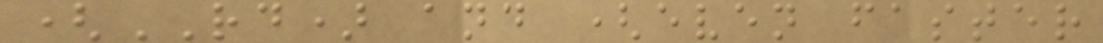(RD) and (even faster
